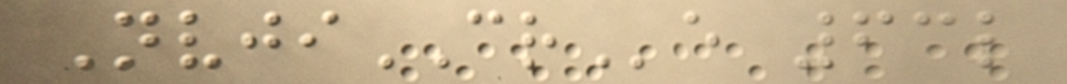NvjiCRe 63l
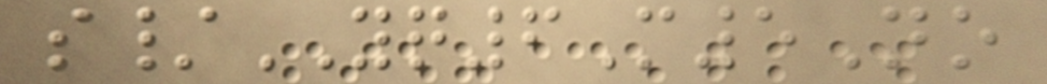s/YQ6M5No
